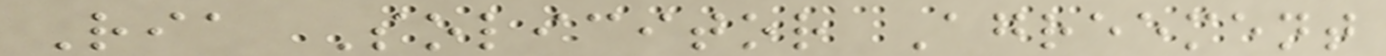Ria Solicitor Agreement
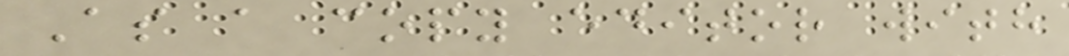As a copy editor with
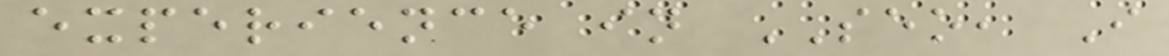experience in SEO, I
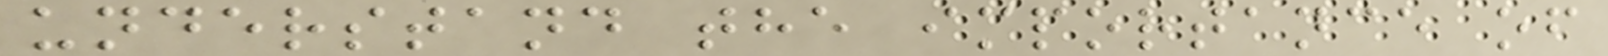understand the importance of
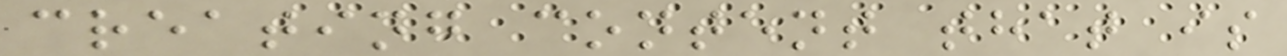creating content that is
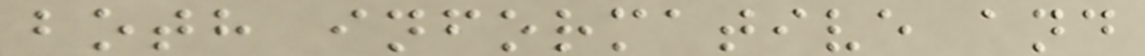both informative and
